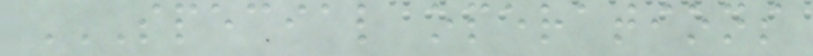SPECIAL OPERATIONS
